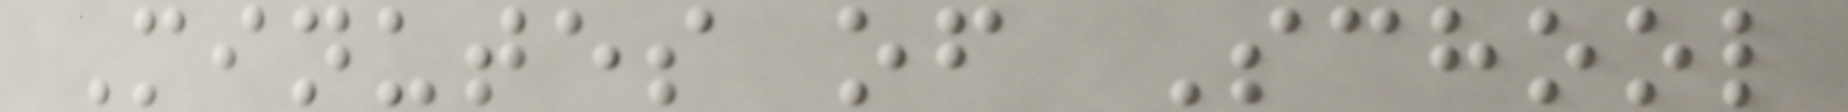Minutes of School
